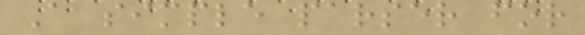A simple parser for
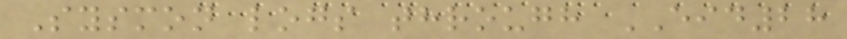Sysmon logs through EID28
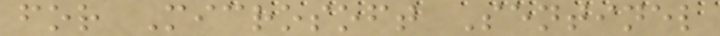for Microsoft Sentinel
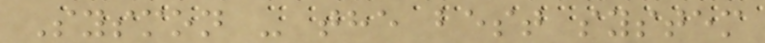Sysmon - the best system
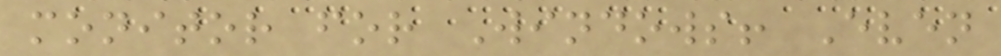monitor for Windows! Even
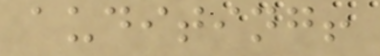auditing!
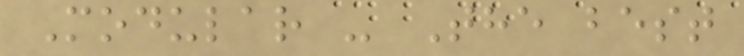Modular - The best
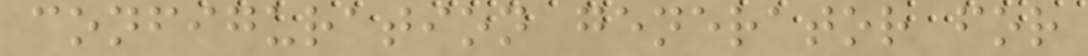configuration generator for
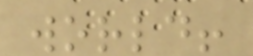world!
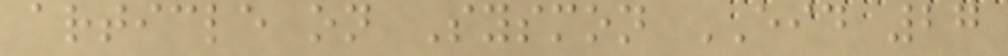article on Sysmon EID 27
